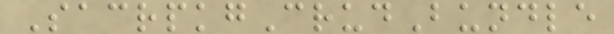SacrpkgCrudBundle
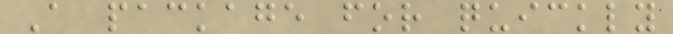A package for quickly
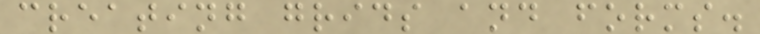creating grids and forms.
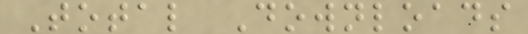Total Downloads
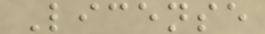License
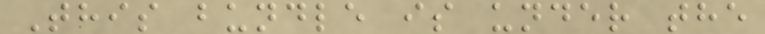This bundle is under the
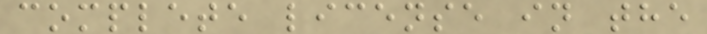complete license in the
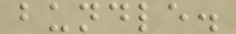bundle.
